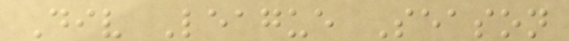Div League Season
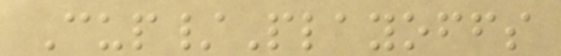Cup/Playoffs
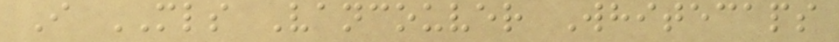I MLS Vancouver Whitecaps
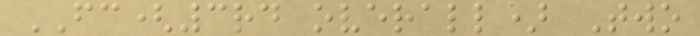FC(3rd overall) Two
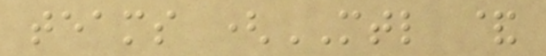teams (MTL &
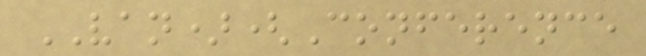VAN)(Conference
